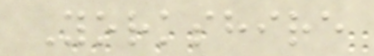Yorkshire
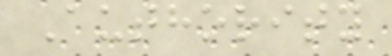Authority
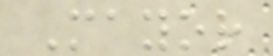Mayor
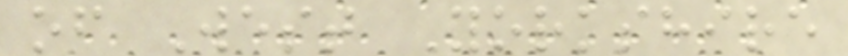of West Yorkshire
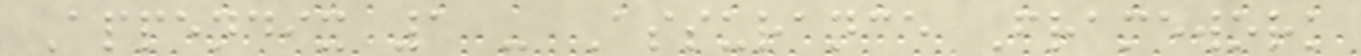Appendix 1 - Assurance Framework
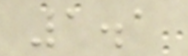1.1
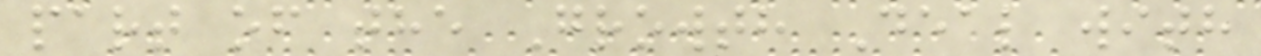part of the Growth Deal with
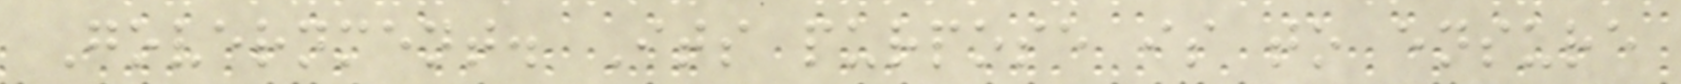Government. Its purpose is to ensure
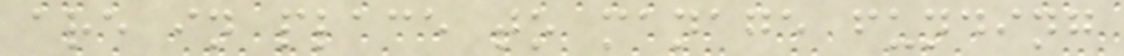are in place to manage funding
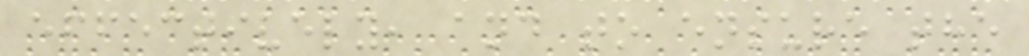effectively, and to ensure the
